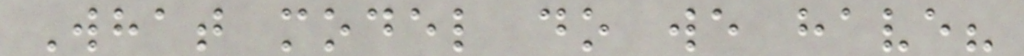What model do we have?
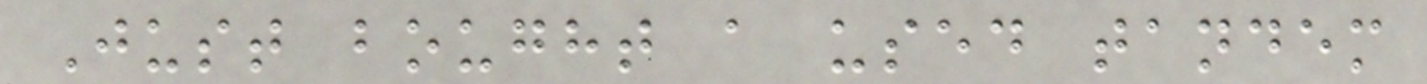Just bought a used tandem
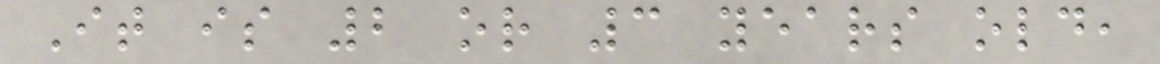It is 2 or 3 years old,
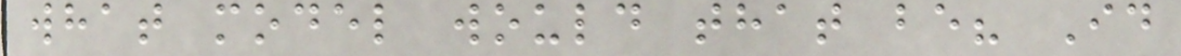what model would that be? Id
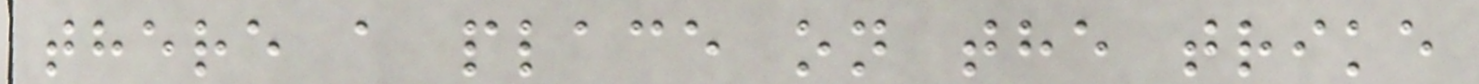there a place on the trike
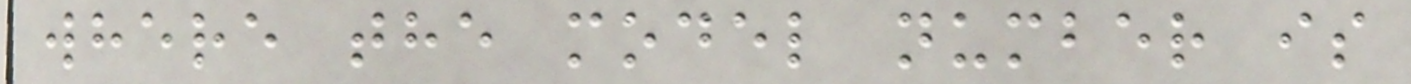where the model number is
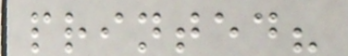printed?
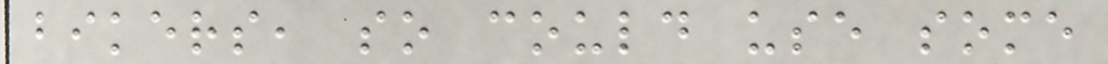bikers, so could use some
